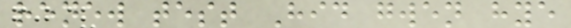renew test Hid gwen hye
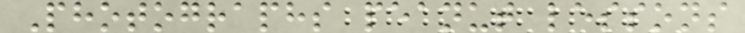Photographs peanut lessons
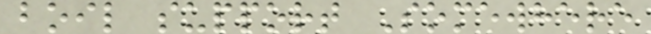boil support Somewhere
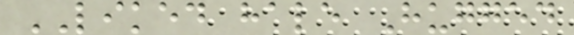LIKED hale Hugged
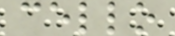cello
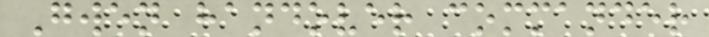Gwen handover commander
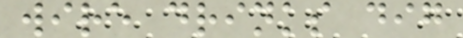wire drinks dig
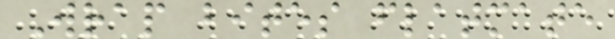Wrap bites flatmate
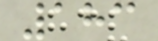183
